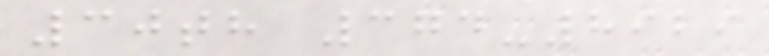30th 374-8929
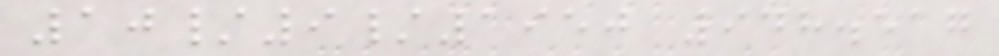10/9/1950 948.517
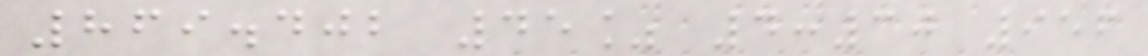869.402 45% 4:30 956
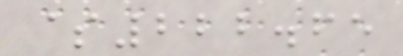$222.65
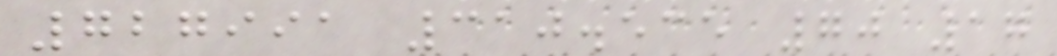727991 310.535 70 17
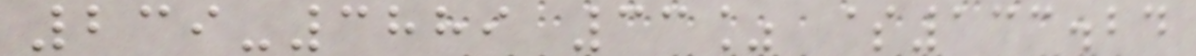239-3889 33% $133.24
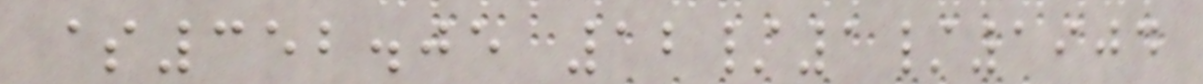$352.05 12/1/1904
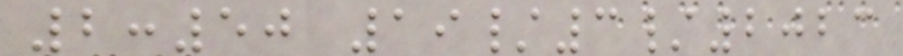2:50 19/3/2023
